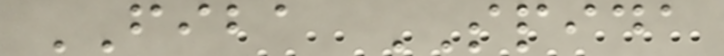FIBA SPIDA
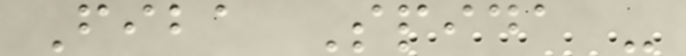Fiba Spida -
